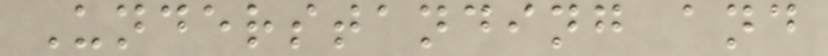Understanding and
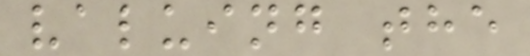valuing the
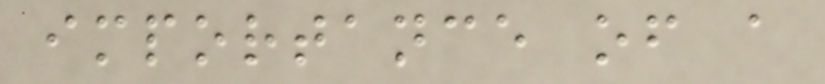importance of a
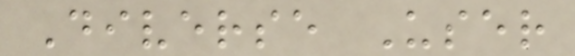Diverse User
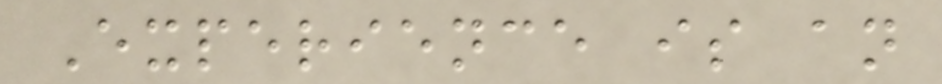Experience is an
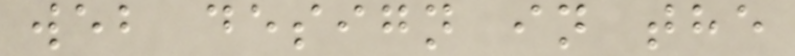web design in the
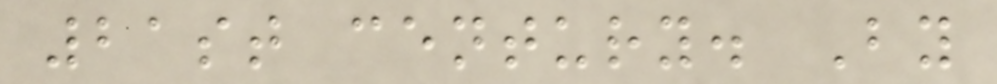21st century. By
